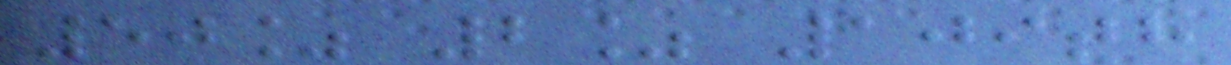50% 2% 109th
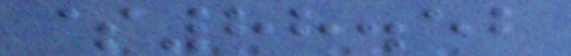$88.52
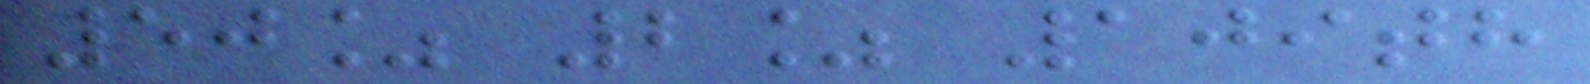50% 2% 109th
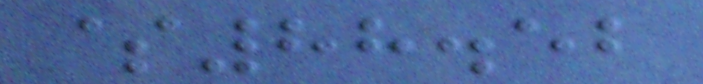$88.52
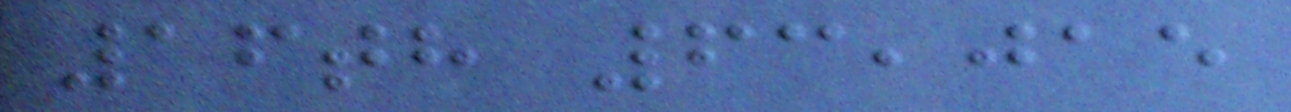16th 63,015
